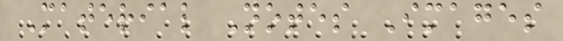Material Notes Images
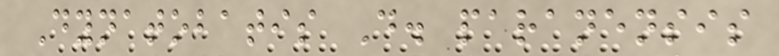Dynatobatis D. paranensis
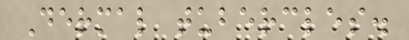Dermal tubercles.
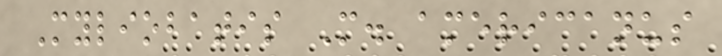Myliobatis M. americanus
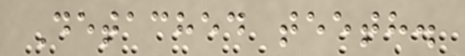Detached teeth.
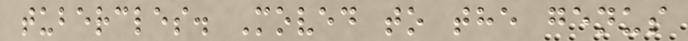tubercles. Moved to the genus
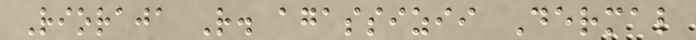Rioraja R. agassizii Dermal
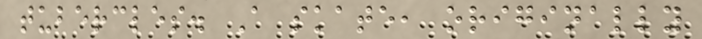tubercles. A skate, originally
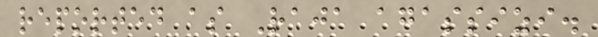reported as Raja agassizi.
